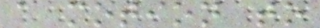a motion to
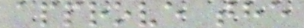approve the
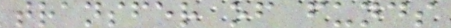transfer of funds
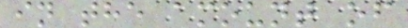in the amount of
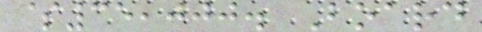$35,000. Board
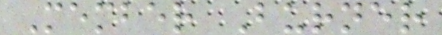Member Burner
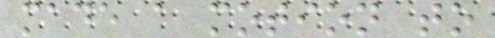made a motion to
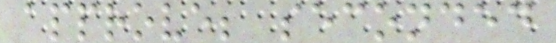approve; seconded
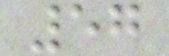57
